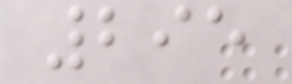295
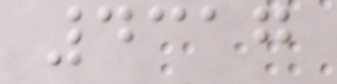4317
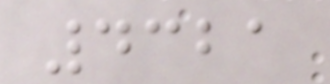4321
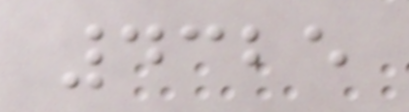4325
